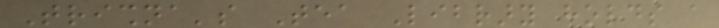Trishna's Tea Library holds a
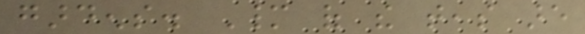gardens. Many of the teas are
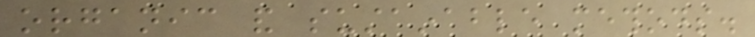organic and sustainable methods.
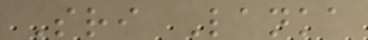Sri Lanka
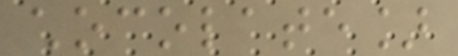chocolate]
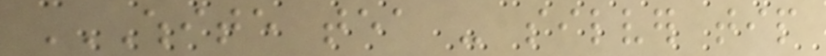WHITE TEA - SILVER TIP
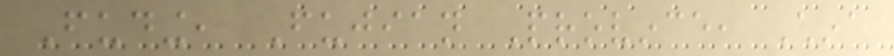Fuding, Fujian Province, China
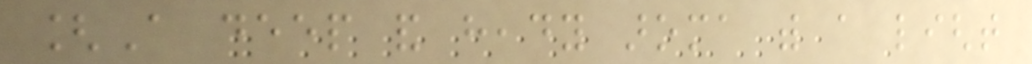[A deep and heady aroma with a light
